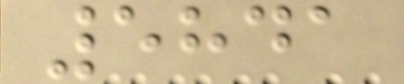5841
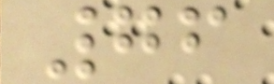76
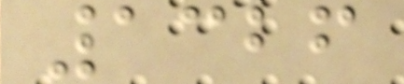1326
